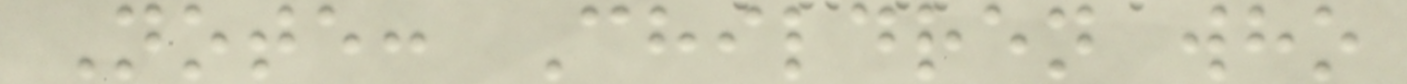Note: Children who
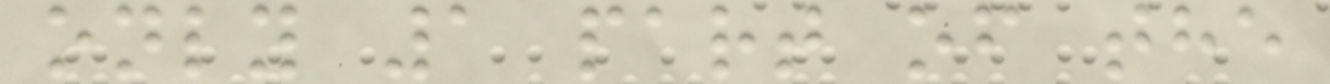only 1 part of the
